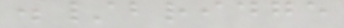./bridge
